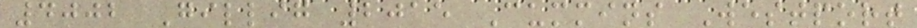4002 Gillig 2015 Cummins Westport
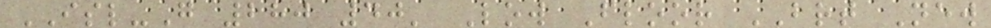ISL-G 280 40' Low Floor BRT New
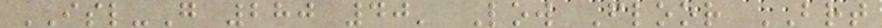ISL-G 280 40' Low Floor BRT
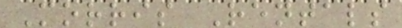Morris Rentals
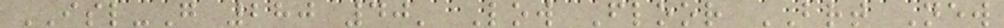ISL-G 280 40' Low Floor BRT New
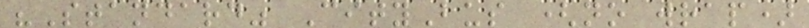"Standard" CityBus (no wrap)
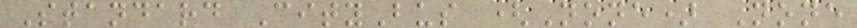Standard CityBus (None) None
